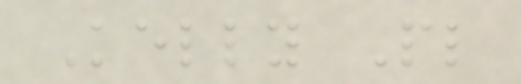Kelly Pl
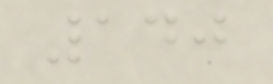140
